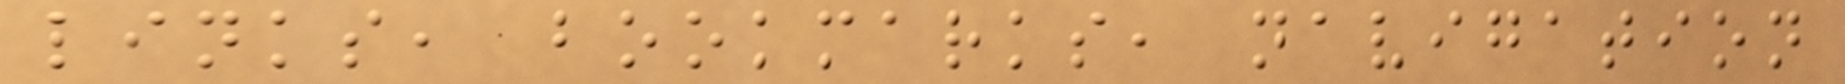links, bookmarks, navigation
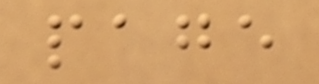page
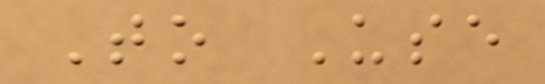To Use
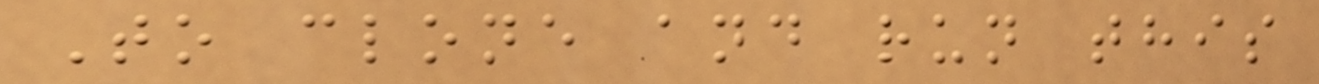To clone and run this
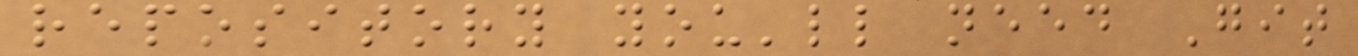repository you'll need Git
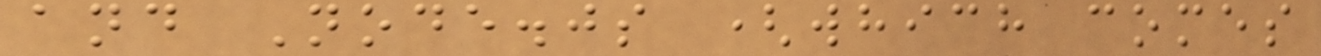and Node.js (which comes
